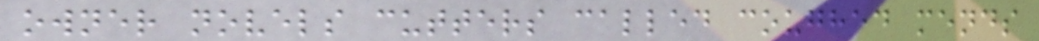owner novels cutters called coughed mends
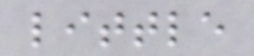little
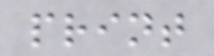print
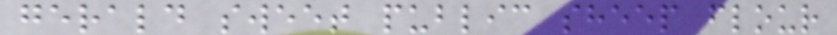gerald sweet public sheep flour
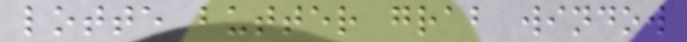lotte butter grab window
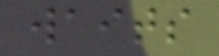waits
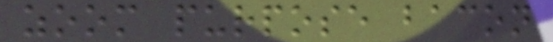zoom purpose bacon
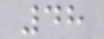48
